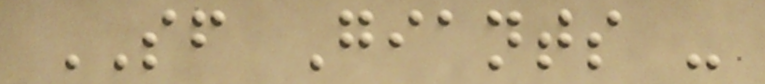SF Giants -
